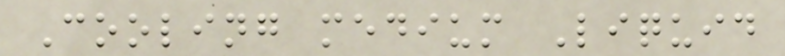Cooling medium Liquid
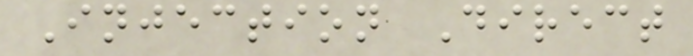Injection Direct
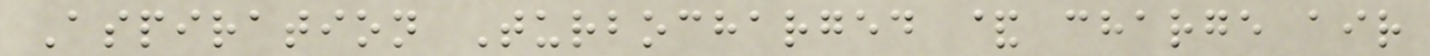Aspiration Turbocharged & charge air
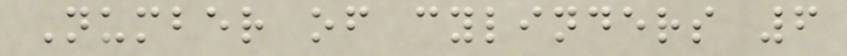Number of cylinders 6
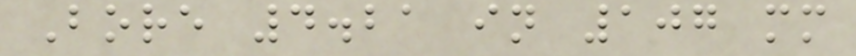Bore 4.21 in 107 mm
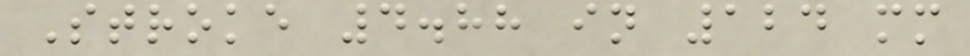Stroke 4.88 in 124 mm
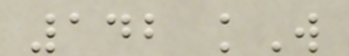142 kW
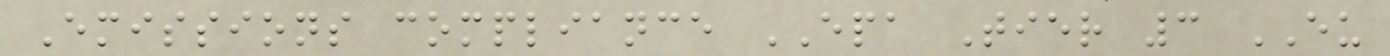Emissions compliance EPA Tier 3 EU
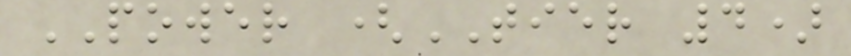POWER (TIER 4)
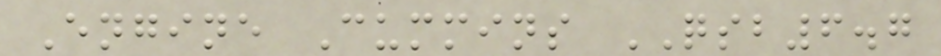Engine Cummins QSB6.7
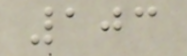103
